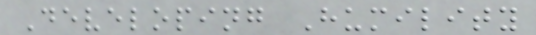Developing Humility
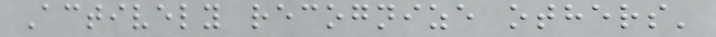Actively recognize others'
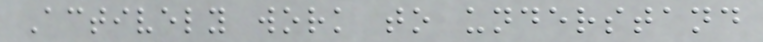Actively work to understand
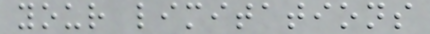your limitations
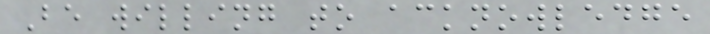Be willing to acknowledge
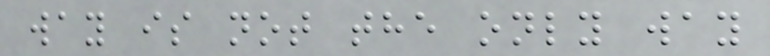way is not the only way
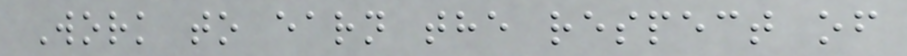Work to earn the respect of
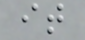it
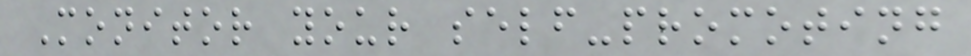Monitor your self-promoting
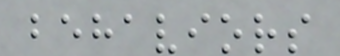behaviors
